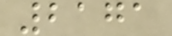2171
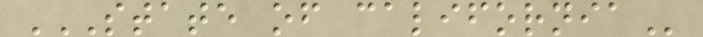STATE OF CALIFORNIA
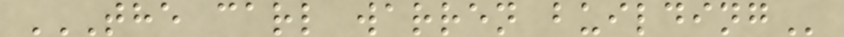THE CARL WARREN BUILDING
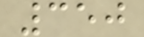350
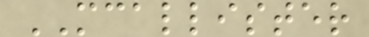MCALLISTER
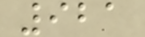921
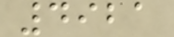4921
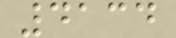4134
